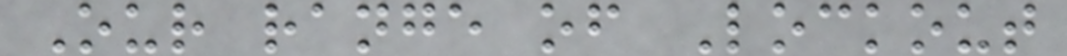Our range of Lockout
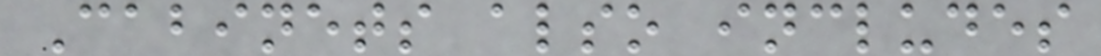Cabinets also includes
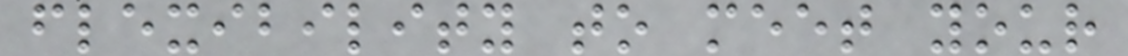flexibility to meet your
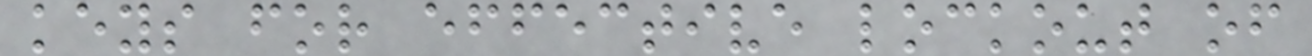keys for effective lockout of
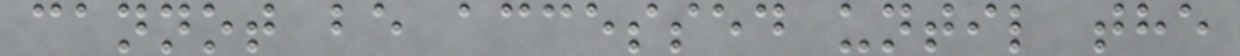cannot be accessed until the
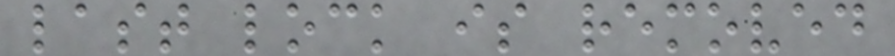last lock is removed
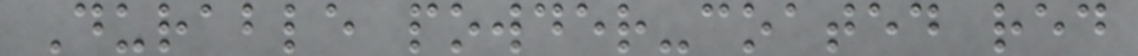Durable powder-coated red
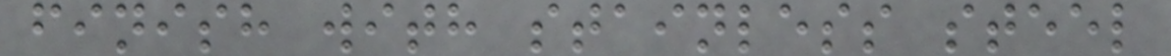finish with stainless steel
